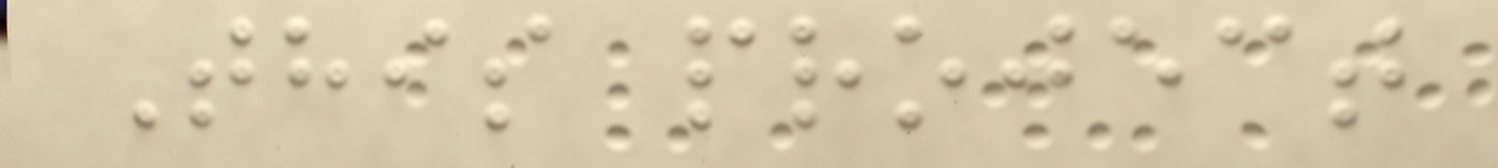This project
